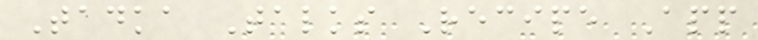Tadka Talks Recipe App
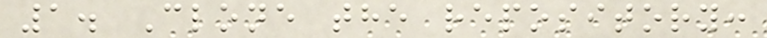1. Clone the repository:
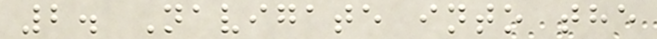2. Navigate into the
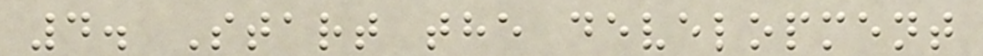4. Start the development
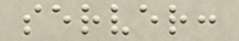server:
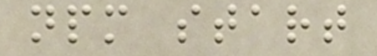npm start
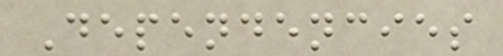Dependencies
